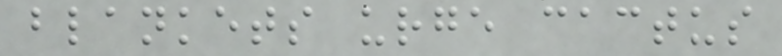blankets urge cactus
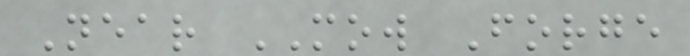Near MOW Forge
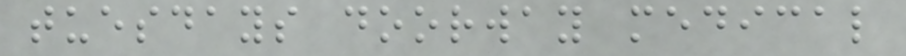tuesdays doorway medical
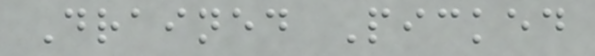Drained Picked
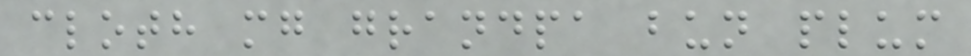cloth mg grandpa bun plum
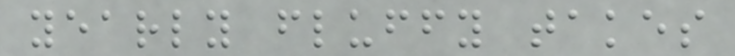yearly fluffy takes
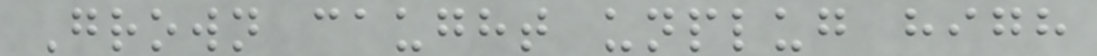Grown caught unplug high
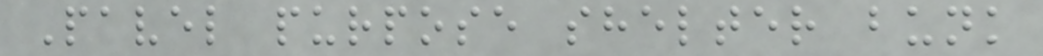Pavel purpose shelter bunk
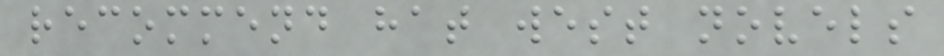recommend hat west novels
